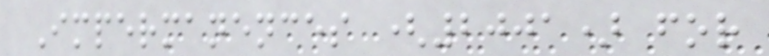Impermanences (2001) for
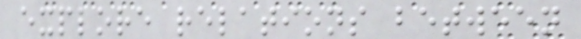explore relations between
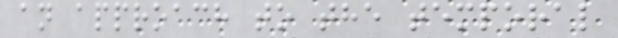an approach to the temporal
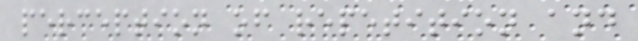perception of repetition and
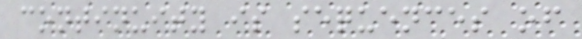continuity is sequences of
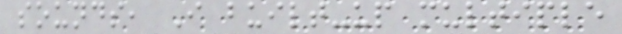sounds, I built-up multiple
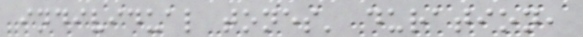individual tones' duration,
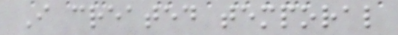I created temporal
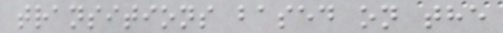transitions based on the
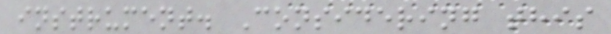instrument. Considering this
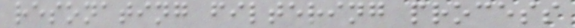resonating filtering process
